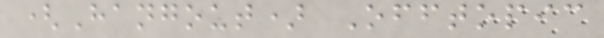(Hangout) Offtopic
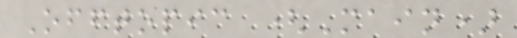Offtopic (Main)
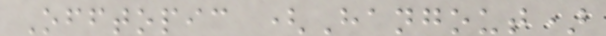Offtopic (Hangout)
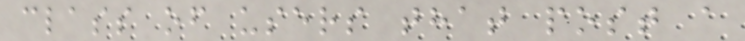class of users that post a
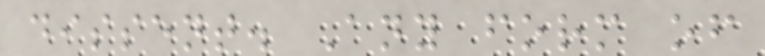dissent. Any form of
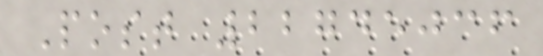Post 22745036
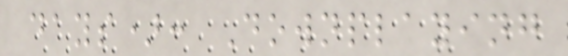days): Downplaying
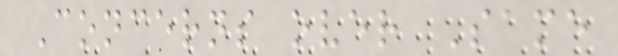Concerns over Same
